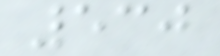530
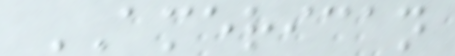AMERICAN
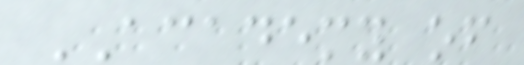ACADEMY of
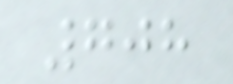708
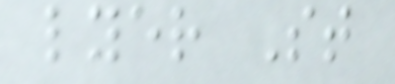lyer St
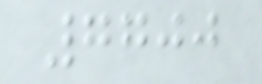7700
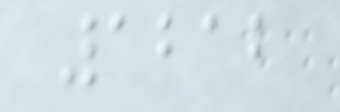1212
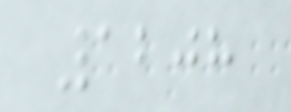1208
